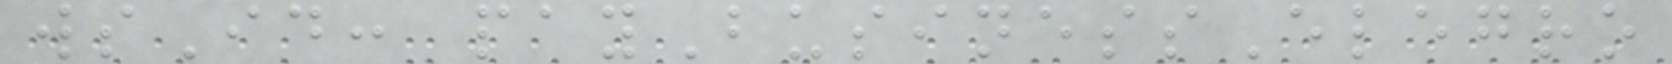wsId: payBusinessElegro
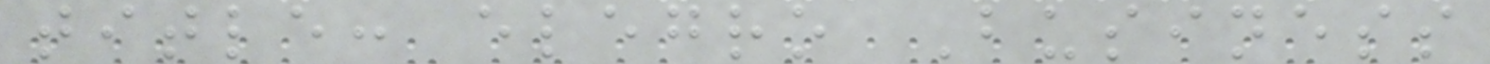title: elegro Business
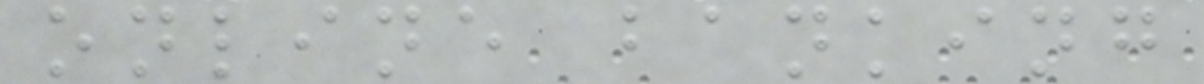online banking
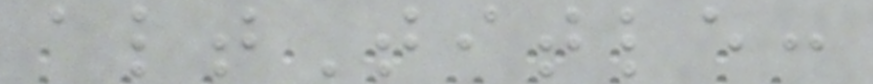altTitle:
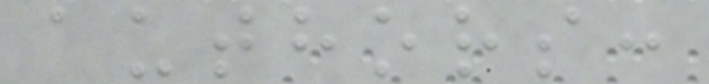authors:
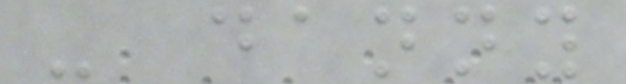- danny
